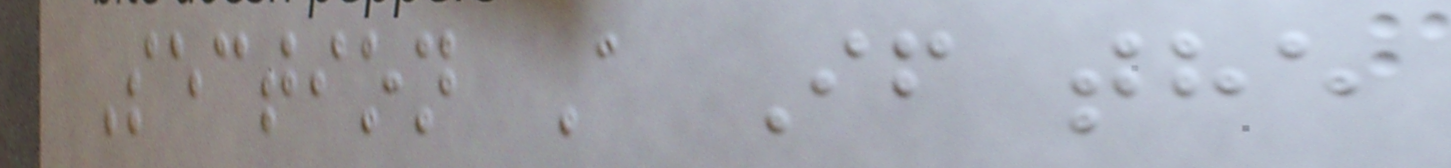Section A If the
